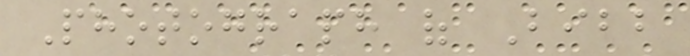Photograph of Bibb
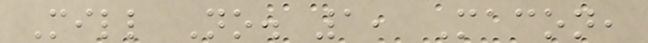Mill No. 1, Macon,
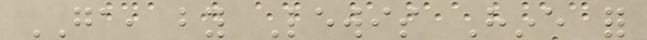GA, by Lewis Hine for
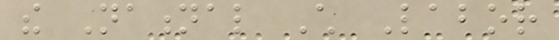the National Child Labor
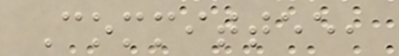Committee,
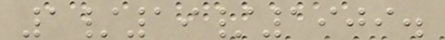1/19/1909.
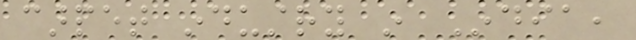carpet industry in India,
